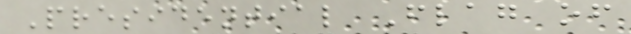Presidential Flag of
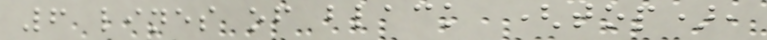6 lines of black (top),
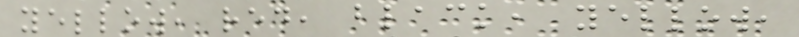yellow, red, black, yellow,
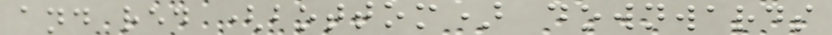and red (bottom) downwards
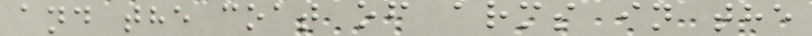and the coat of arms in the
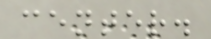center.
